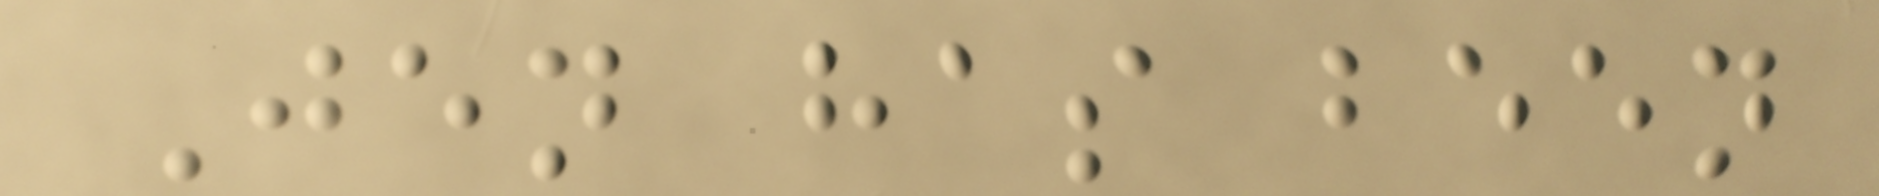Jen has been
